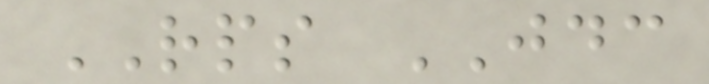RPS JDC
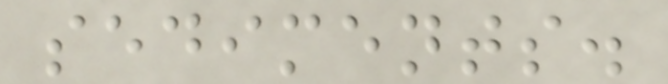sediments.
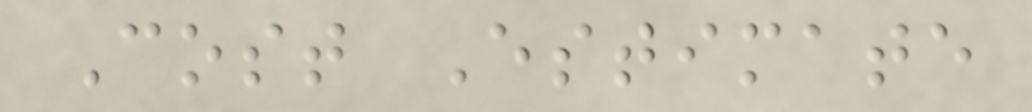Cost Estimate
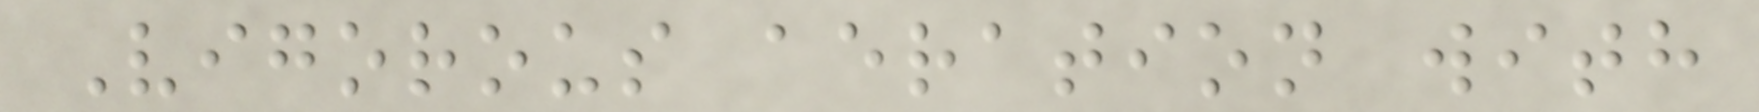Vigorous aeration with
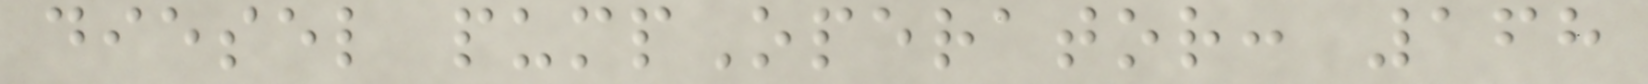diesel pumpOperator: 168
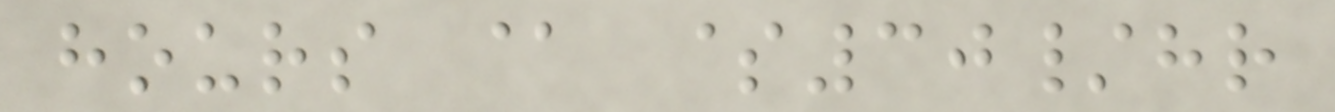hours @ $30/hr
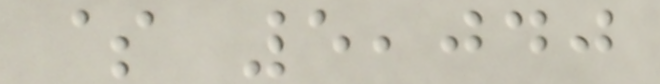$ 5,040
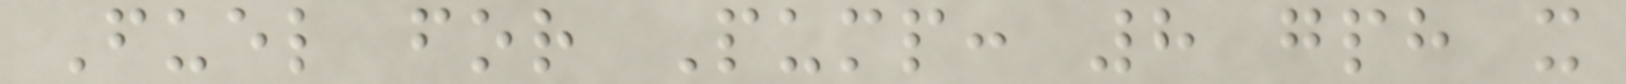Fuel for Pump: 8 gph x
